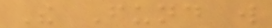The Fund will
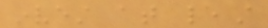invest at least
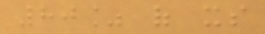80% of its
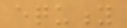equity
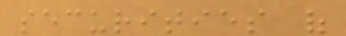securities of
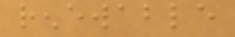renewable
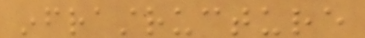infrastructure
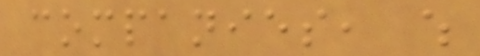companies, which
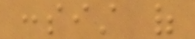consist of
